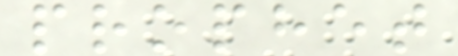prophet
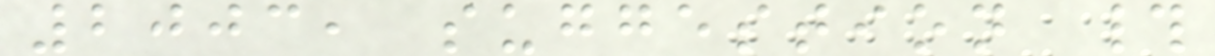2003, suggestion #
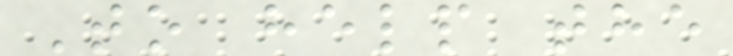To help the
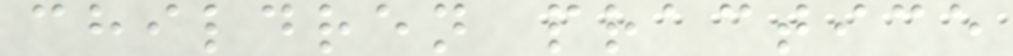children practice
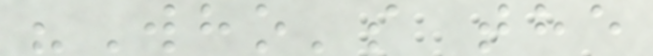"Who's the
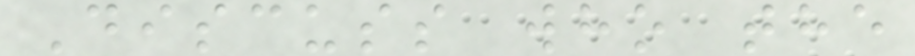Discuss who the
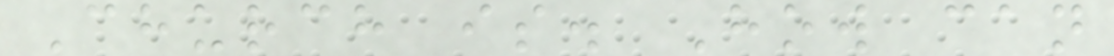Church is. How can
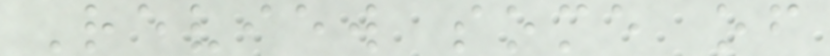Review some of
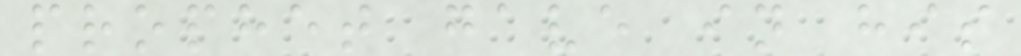prophet gave in his
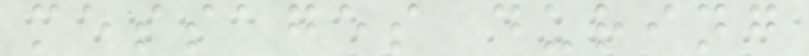messages during
